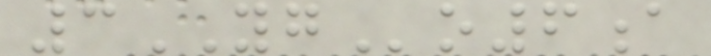3YGo6a
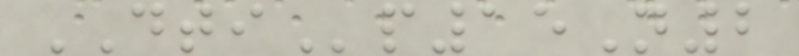DTIp15N2
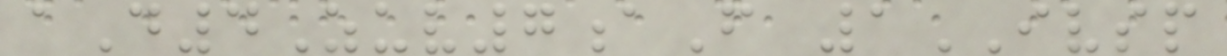aD4Zuv7aF 1IVSP
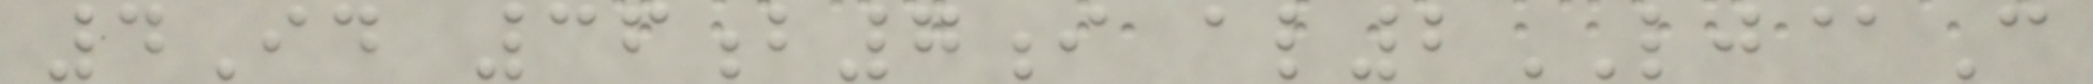4Id 36b7i al2LJ@C
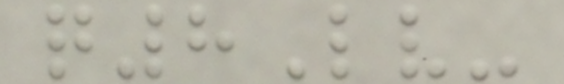q8Lv-
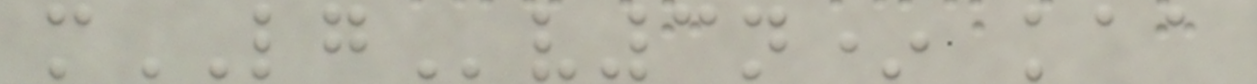mLGv3n* kaa
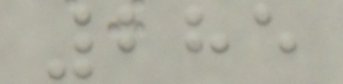285
